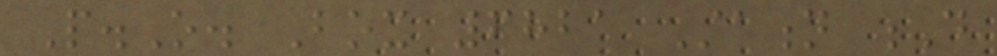P.O. Box 6821 Station D
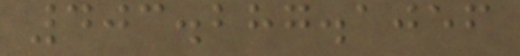403.287.1056
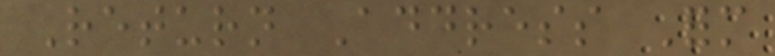Return Address Form
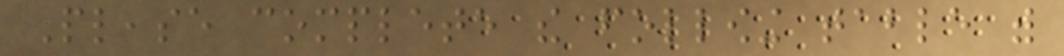Please complete the following table with
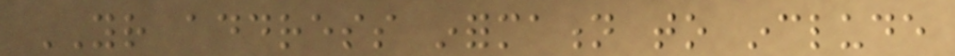YOUR address information to include
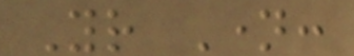Your Name:
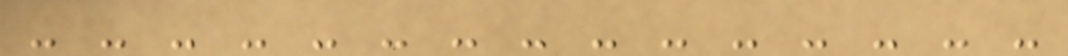- - - - - - - - - - - - - - -
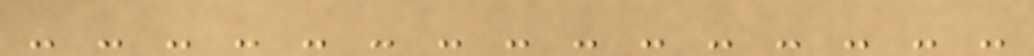- - - - - - - - - - - - - - -
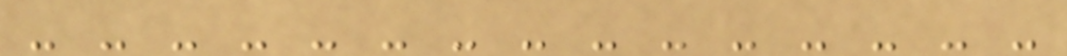- - - - - - - - - - - - - - -
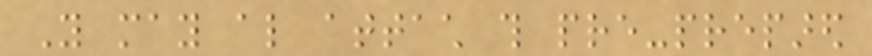You may also attach this pre-prepared
